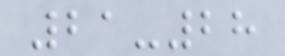21-28
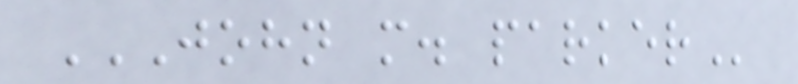JOHN M. PARKER
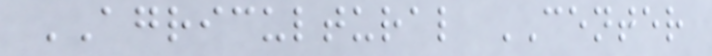AGRICULTURAL CENTER
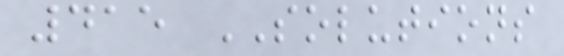415 SOLUTIONS
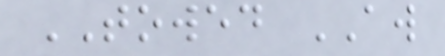TOWED AW
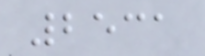2531
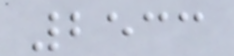2533
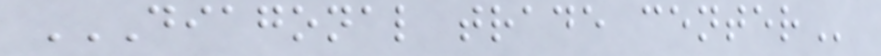DIAGONAL TRADE CENTER
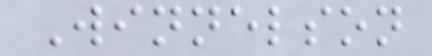Winnelson
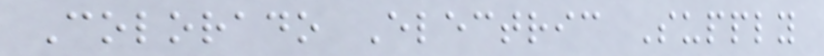Colorado Electric Supply
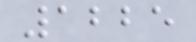1225
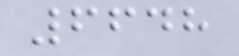6648
